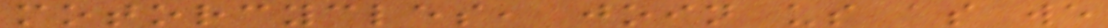motorcycles, join us as we
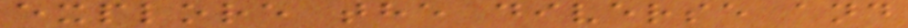explore the diverse and
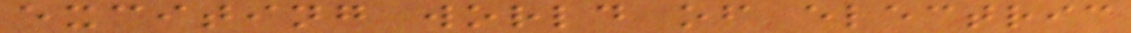exciting world of electric
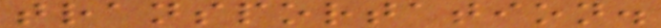transportation.
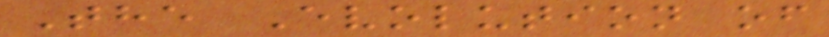The Evolution of
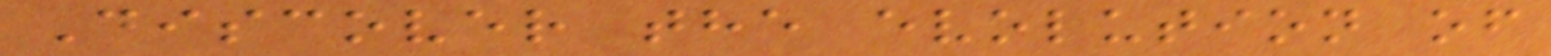Discover the evolution of
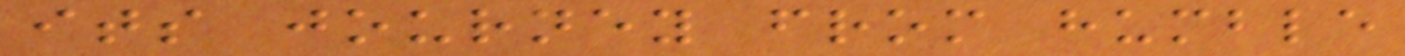its journey from humble
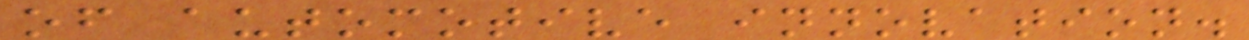of automotive innovation.
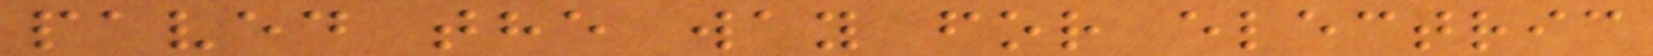paved the way for electric
